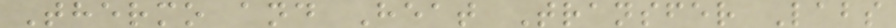Thermo and Heat Transfer Labs
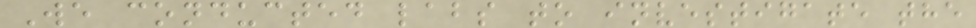We conducted labs to investigate the
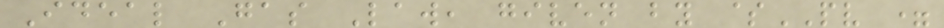Ideal Gas Law, given by $PV =
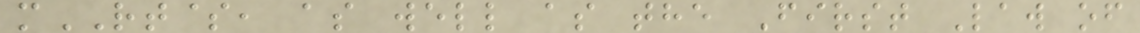mRT$, as well as the First Law of
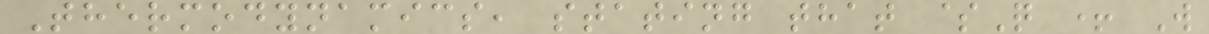Thermodynamics, stating that $Q + W
